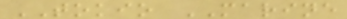TOKIO MARINE
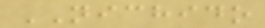NICHIDO
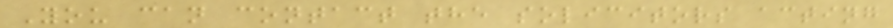You can contact the solicitors acting
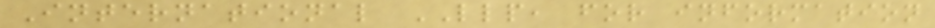International LLP, for information
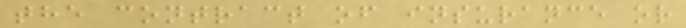the contract of insurance or
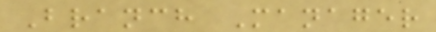Branch Manager
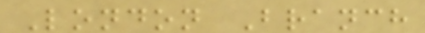London Branch
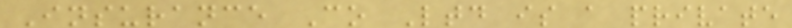Insurance Co Ltd is a private
